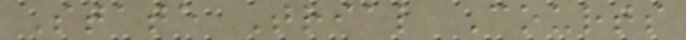State Trial Courts
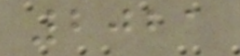2021
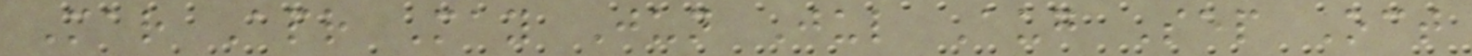Mar Apr May Jun Jul Aug Sep Oct
